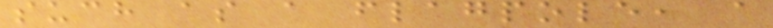such as a flagpole, a
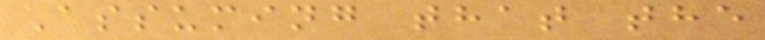Assuming that the
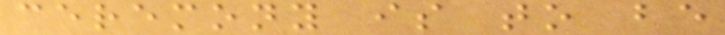ceremony is to be
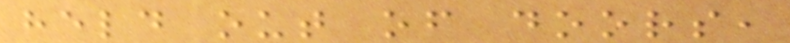held out of doors,
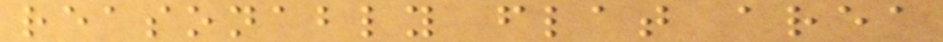reasonably flat area
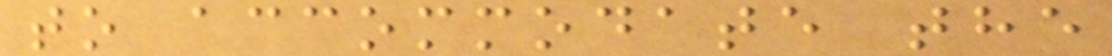to accommodate the
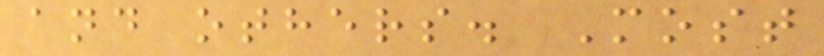and others. Most
